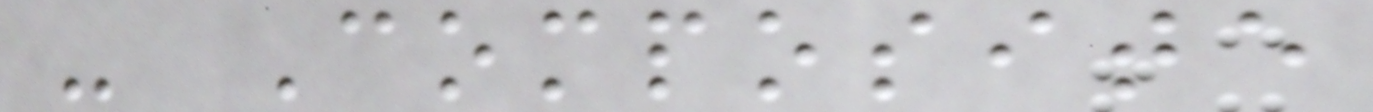- Composite
